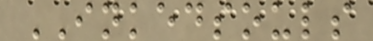INKEDSOULS
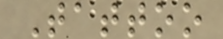Tattoo
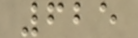625
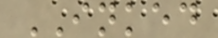INKED
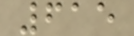615
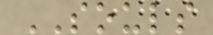SOULS
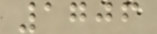1706
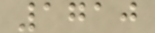1710
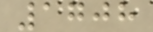1708
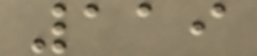119
